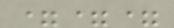===
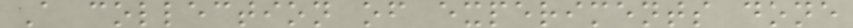A collection of experiments done
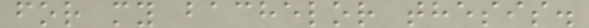for my bachelor thesis.
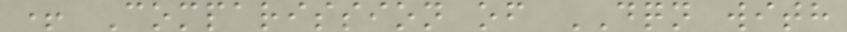+ Comparission of DQN with
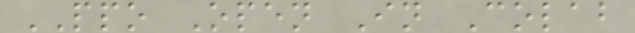PPO Open In Colab
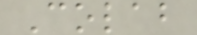Colab
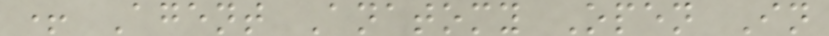+ Agent Anatomy Open In
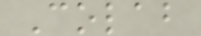Colab
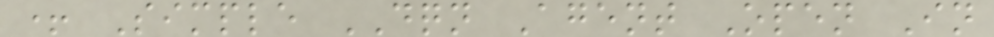+ Simple DQN Agent Open In
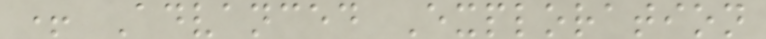+ Advanced Exploration
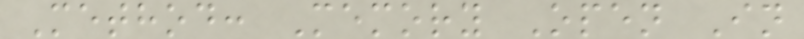Method: Memory Open In
